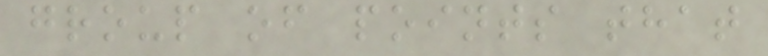group of points that
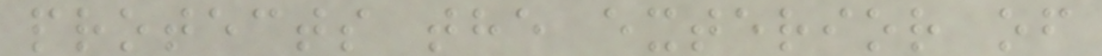protects the exterior of
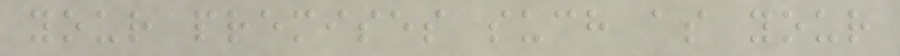your premises such as your
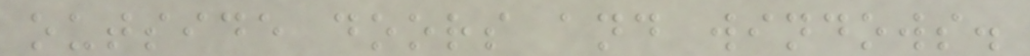outside doors and windows.
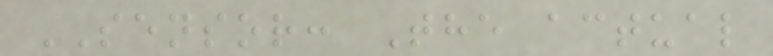SENSOR: The actual
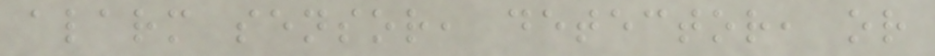alarm sensor, detector, or
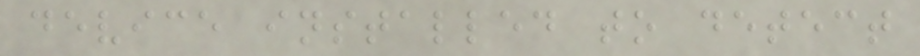device installed to detect
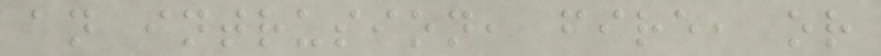an intrusion, fire, or
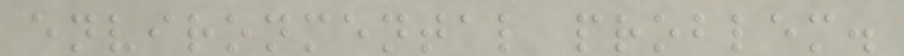environmental problem.
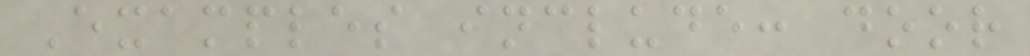Examples include: door
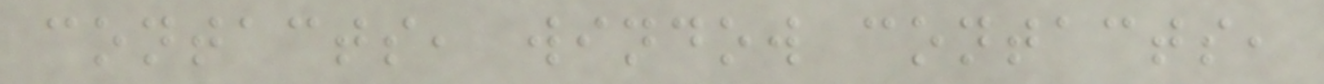contacts, window contacts,
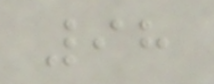98
